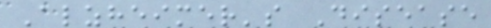Alzheimer's Disease
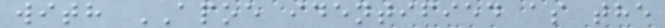with APOE identified as the
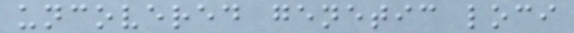uncovered genetic loci
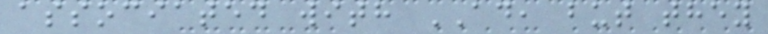associated with AD, but they
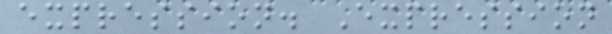expression. Expression
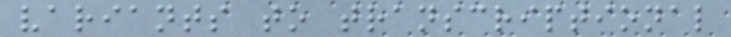variants to transcriptional
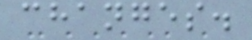changes.
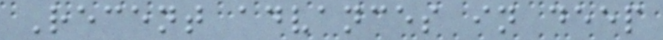Recent advances in deep
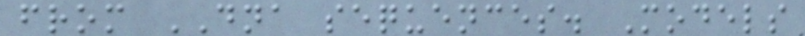from DNA sequences. Models
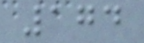174
